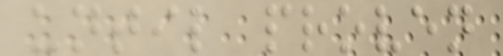until proven
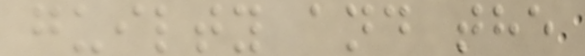guilty and the
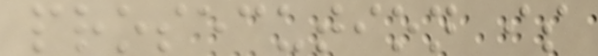prosecution is
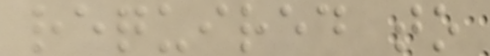required to
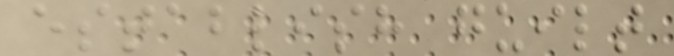establish guilt
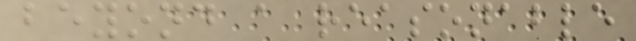beyond a reasonable
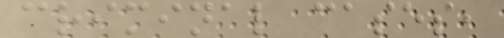criminal cases,
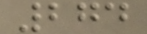274
